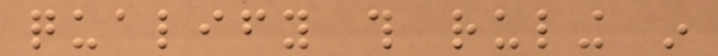qualify this ruling in
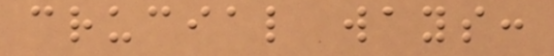crucial ways:
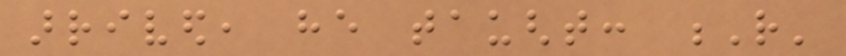arrived, he taught: R'
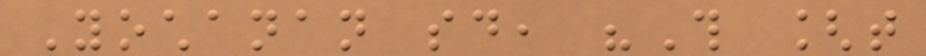Yochanan said, "This [that
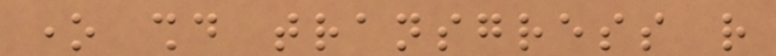one should transgress rather
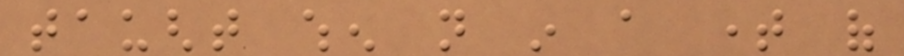taught when not in a time of
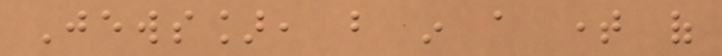Jews], but in a time of
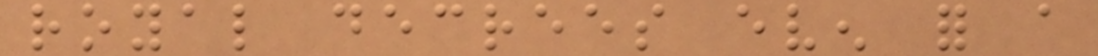royal decrees even for a
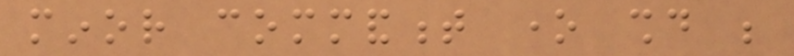minor commandment one should be
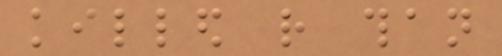killed rather than
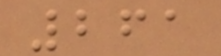261
